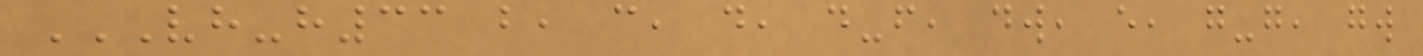VH-H33 B, C, D, D-F, DW, E, G-G, GW
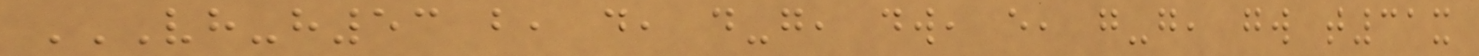VH-H53 B, D, D-G, DW, E, G-G, GW T31X
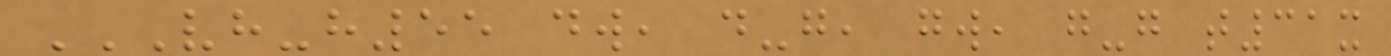VH-H55 DW, D-G, GW, G-G T31X
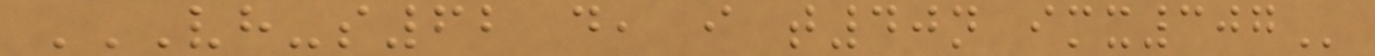VH-S62 D, I T40N IMX307
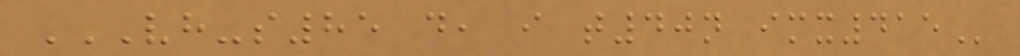VH-S85 D, I T40N IMX415
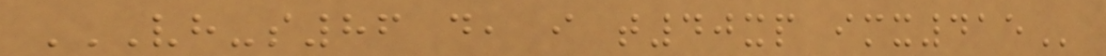VH-S86 D, I T40XP IMX415
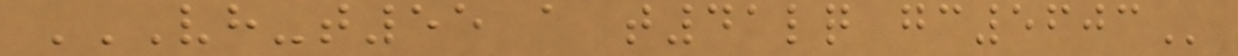VH-T55 A T41LQ GC5603
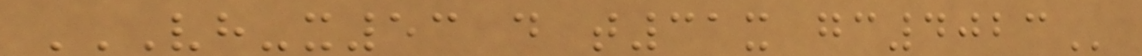VH-X53 D T31X GC4023
